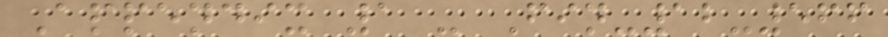Appendix 1 - Fin-12-566
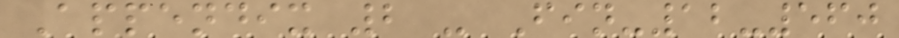Appendix 2 - Fin-12-560
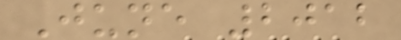June 2012
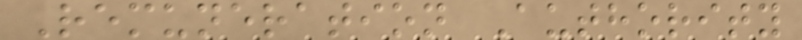Remuneration Authority
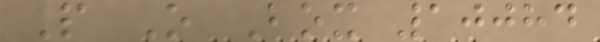P O Box 10084
